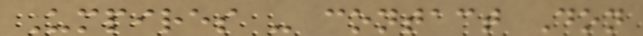Umpires - contact Don
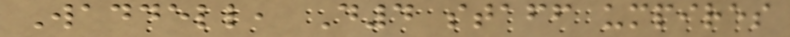Waddell, D4 staff umpires
